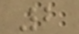2
